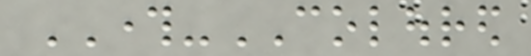THROUGH-COLOURED
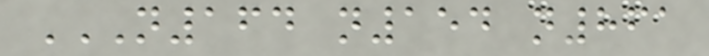N164 N154 N861
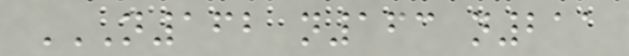N162 N163 N211
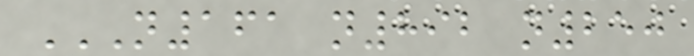N161 N892 N250
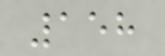158
